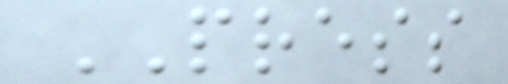PRESS
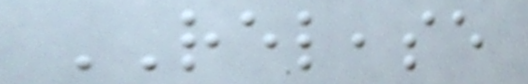RELEASE
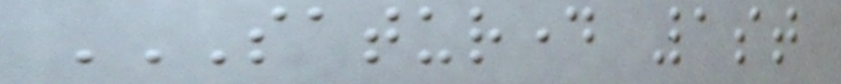SATURDAY 1ST
